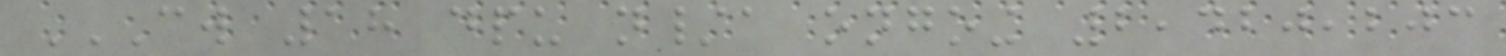CW 18 DPU N/A ONGOING 2,420,203
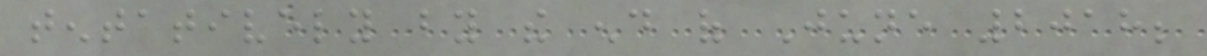tentatively by the end of June 2018;
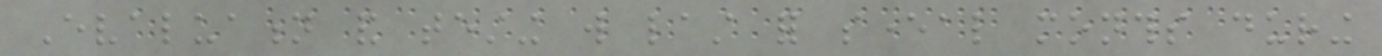Evaluation and testing will last for several months during
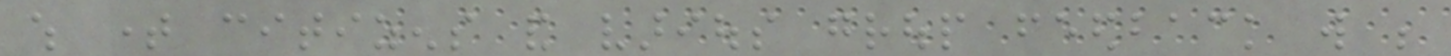which time citizens and various group feedback will be
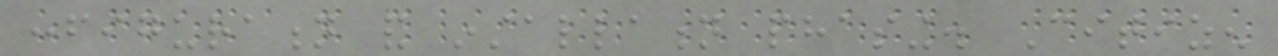configuration and installation phasing. Citizen
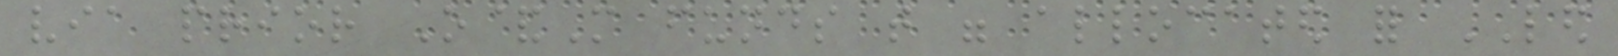via prior O&M funds that were allocated for LED
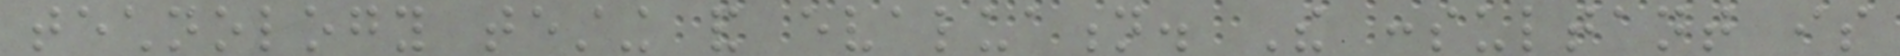technology testing and evaluation. The consultant is
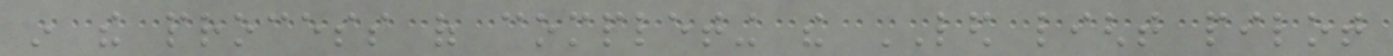in the process of completing the LED light pilot
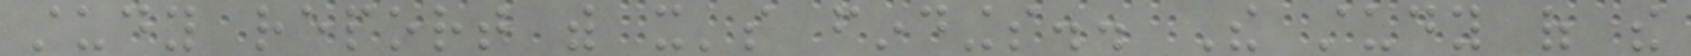study report with it's findings.. The study of the
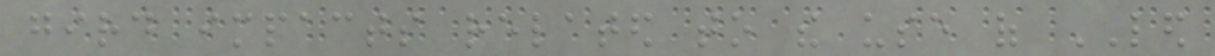gird impacts related to the use of LED
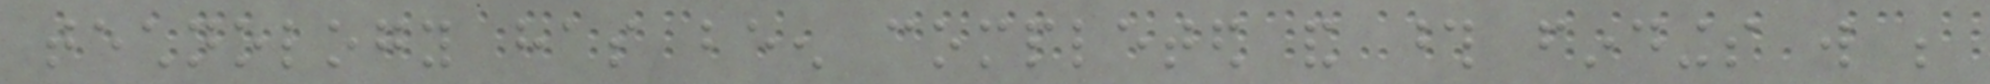technology has been completed and those findings will be
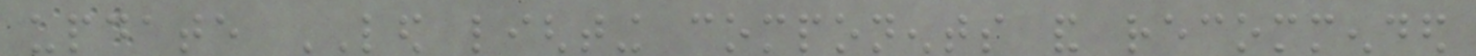update LED lighting components and recommended
